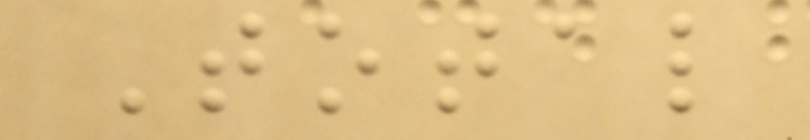Total
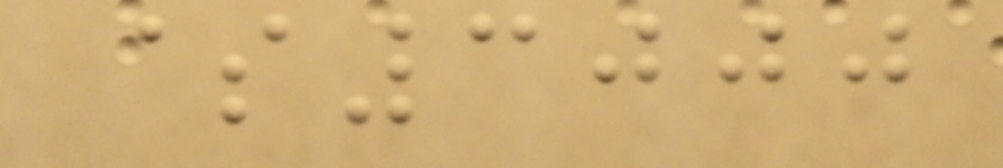$3000
